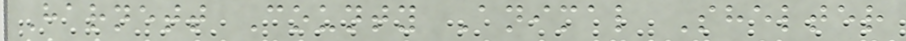Harnett County Animal Shelter
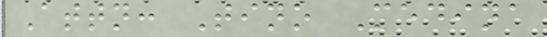Attn: Tino Medina
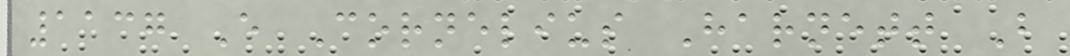1137 E Cornelius Harnett B
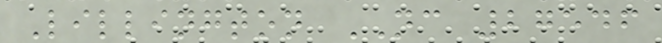Lillington NC 27546
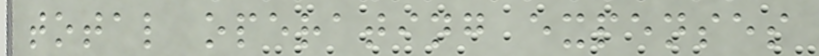total operating expenses
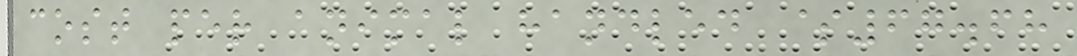cost per animal handled $67.68
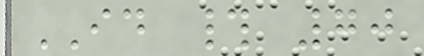ID # 70
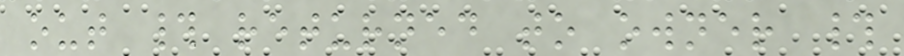out # returned to owner #
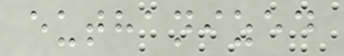euthanized
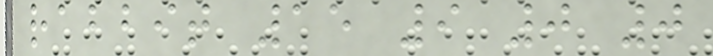rabbit 15 9 0 0
